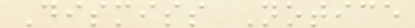Dismiss Notice
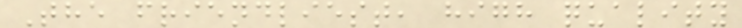The friendliest, high quality
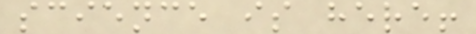science is here!
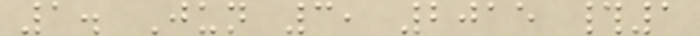1. Jun 3, 2015 #1
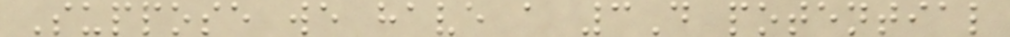Suppose we have a 3D potential
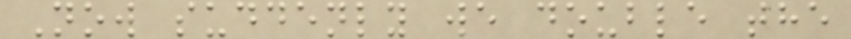Now suddenly we double the
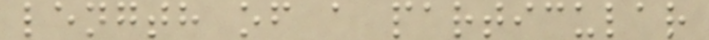length of a particular
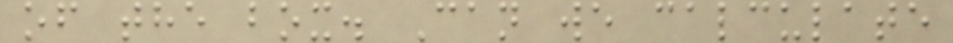of the box. Can we calculate
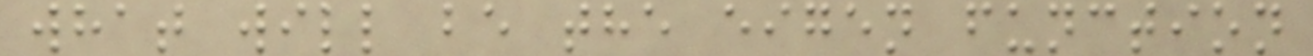what will be the eigen function
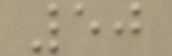50
